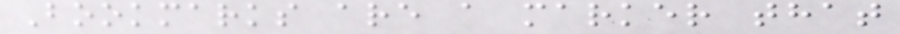Bookmarks are a marker that
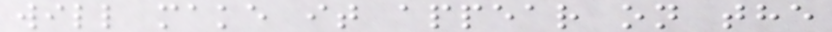will make it appear on the
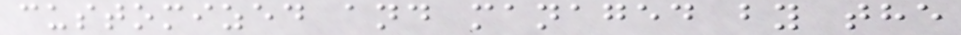customized and managed by the
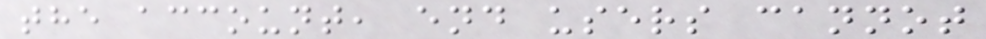the account, end users cannot
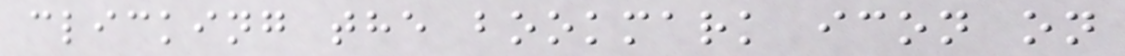clicking the bookmark icon on
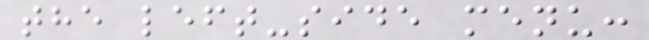the left-side menu:
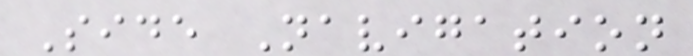Side Navigation
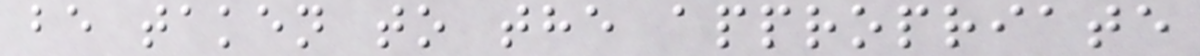be taken to the appropriate
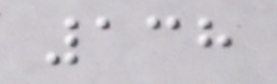138
